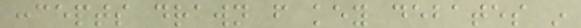concepts drawn from key debates in
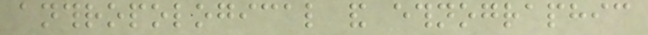anthropological and ethnographic
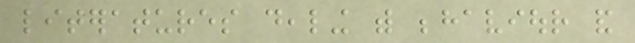literatures dealing with behaviour and
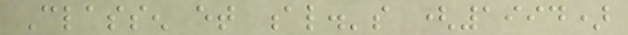Classen et al.'s (1994)
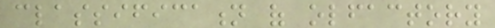classification of olfactory
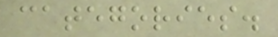categories.
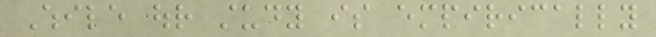While our study is empirically
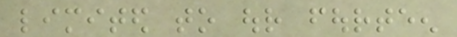limited to our fourteen
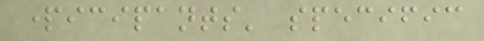participants' specific
